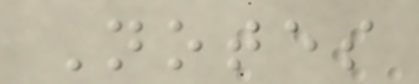Notes
